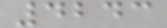4243
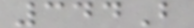344B
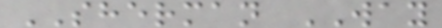SHERMAN WAY
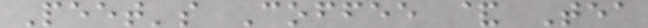Peet's Coffee & Tea
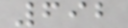692
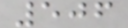506
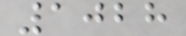1028
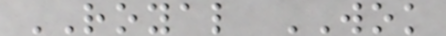ROYAL WOK
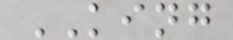KING
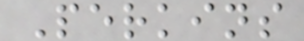Perkins
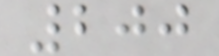200
